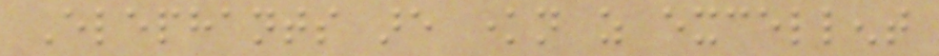Elephants are known as excellent
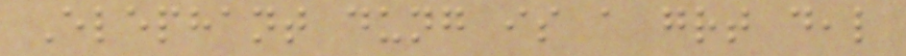Elephant dung is a great deal
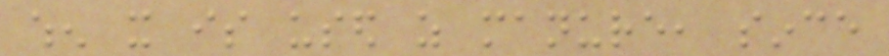when it is used as manure, since
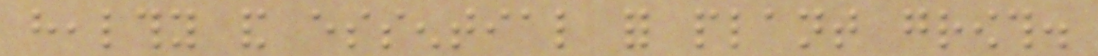healthy and essential for plant growth.
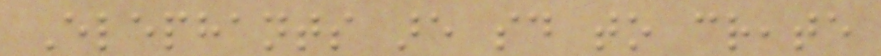Elephants are said to create
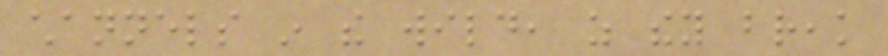channels in the wild, as they break
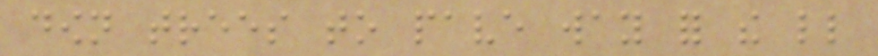down trees to pave way for the little
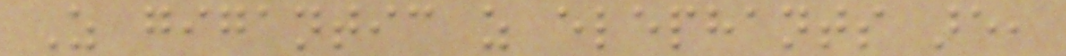As gigantic as elephants are,
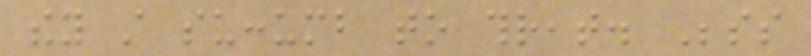they still succumb to threat. Besides
